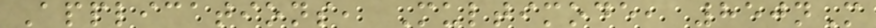Applications, Multimode, 850nM
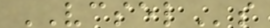VCSELs
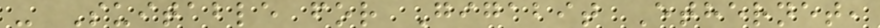- Suitable for Gigabit Ethernet,
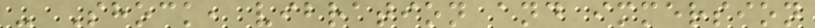- Shock, vibration and immersion
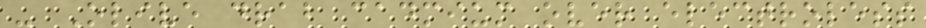- Olive drab cadmium over electroless
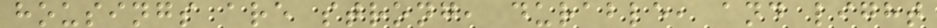housings are strong, durable, and light
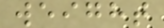weight
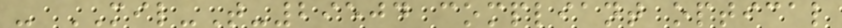- MIL-T-29504 compliant optical
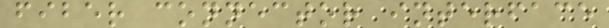fiber connector interface
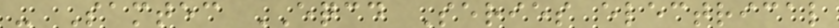- Samtec EQCD Series electrical
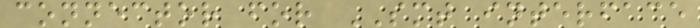connector for SMT interface
